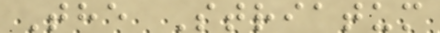The Striatum
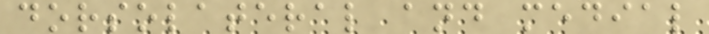dorsolateral and medial
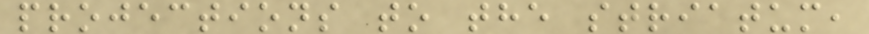projections to the striatum,
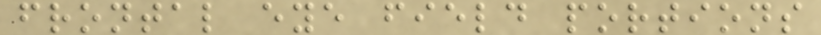frontal eye field portions
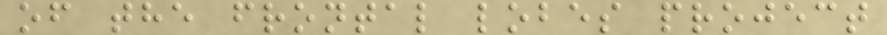of the frontal lobes project
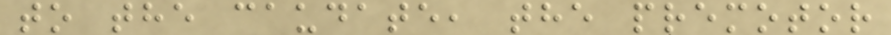to the caudate, the premotor
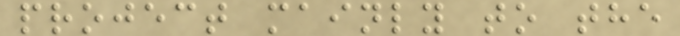project mainly to the
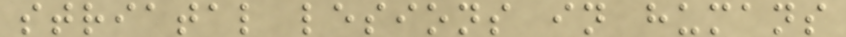striatal lesions in humans
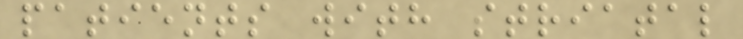patients with striatal
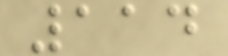114
